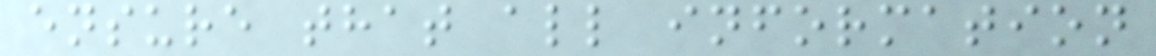ensure that all information
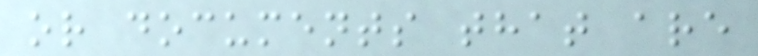or documents that are
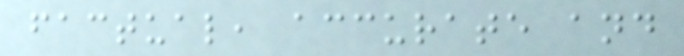factual, accurate and
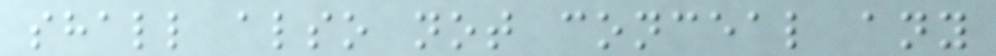shall also not conceal any
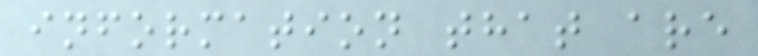information that are
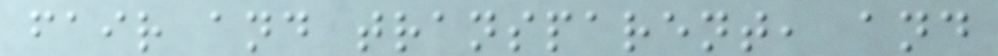fair and transparent, and
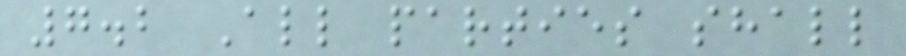7.2 All parties shall
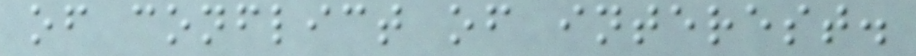of conflict of interest.
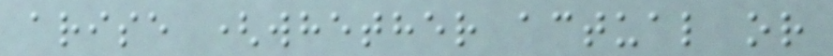arise (whether actual or
